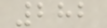282
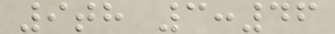9th 3:46
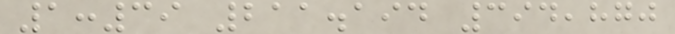1:39 211.194 394,870
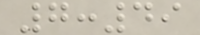7:49
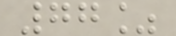77%
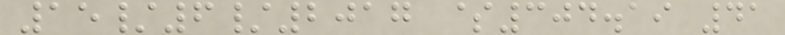15/6/2017 $304.19 41
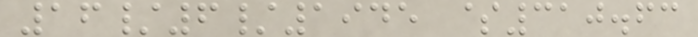16/6/1945 $310.63
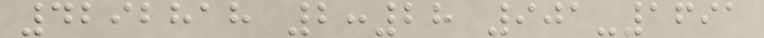4292818 2:28 901-1691
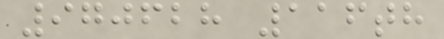970628 116th
